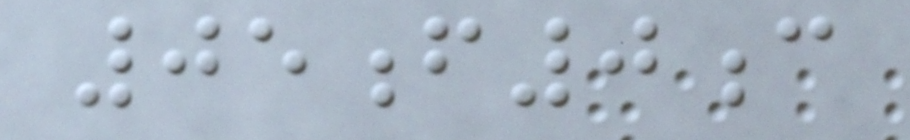05f0c
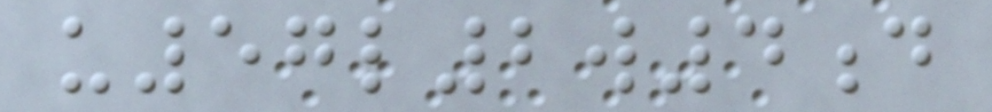u57l2w4d
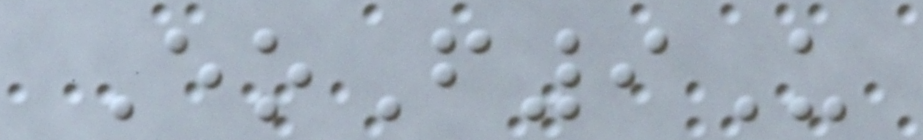EoF9U
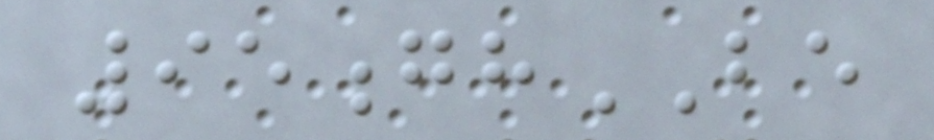95ghBE
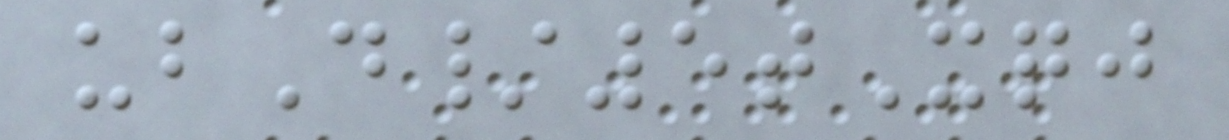ubD/5tXqj
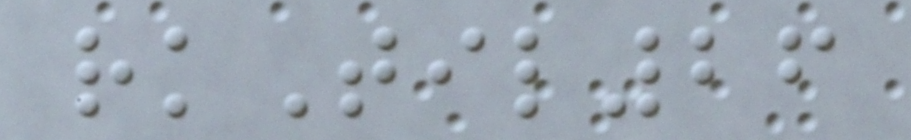rkTil26
